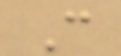C
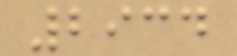2934
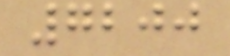7200
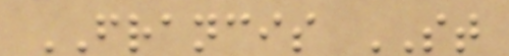FRANCIS ST
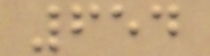654
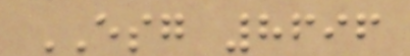ESG 8696
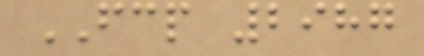FCP 2987
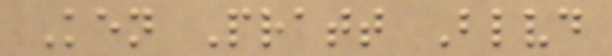Ken Pratt Blvd
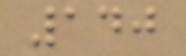140
